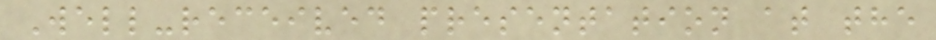Well-received presentation at the
